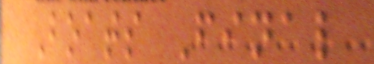Boats Final
